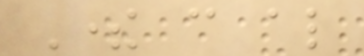There can also
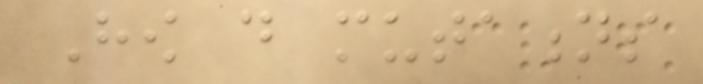How do mutations
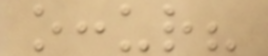occur?
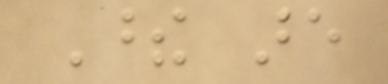These are
